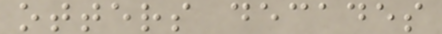otters decades
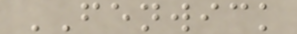FENWICK
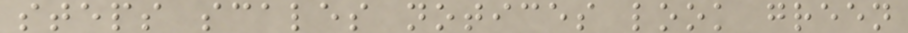steps scales notices look green
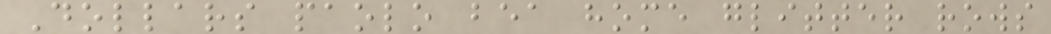Dollars paolo bea home glitter rows
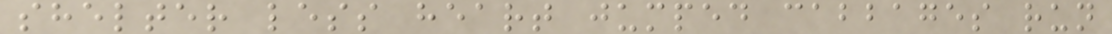shelter less heart jumped cabbages run
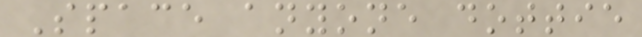Space anyone dottie
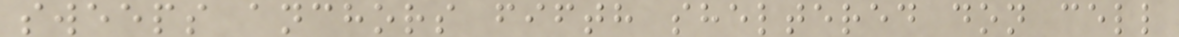sweeps anchors fifth sheltered don cell
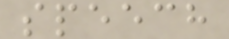speech
